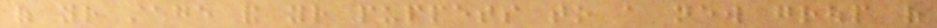of your stage and your puppets to a new group of
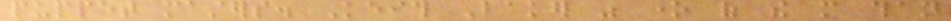puppet masters. Keith Baker was one of the more than
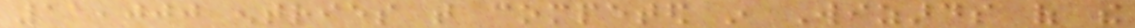11,000 entries that competed in Wizards of the
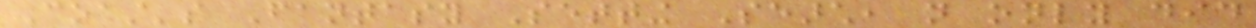Coast's Fantasy Setting Search, not only did
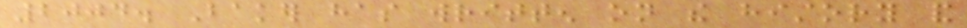2004. Baker has written on the history and
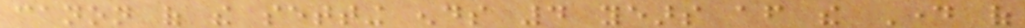canon of the setting ends 4 years after the Day of
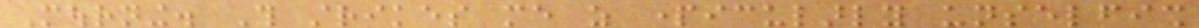Mourning. This strikes me as particularly unselfish
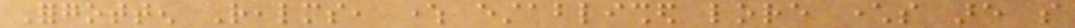Forgotten Realms, where established lore characters are so
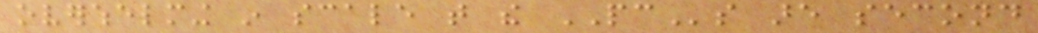overwhelming in scale that the PCs are second
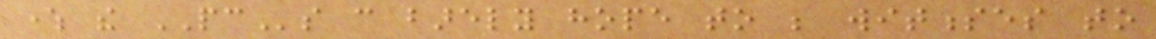where the PCs can barely hope to be witnesses to
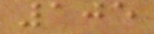105
